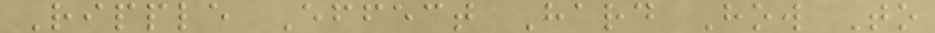Ripple Effect Hard How To
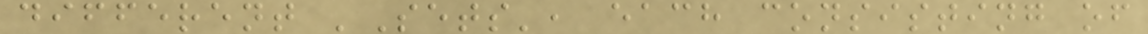different 'Sets', each consisting of
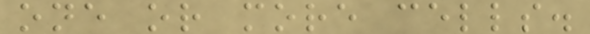one or more cells.
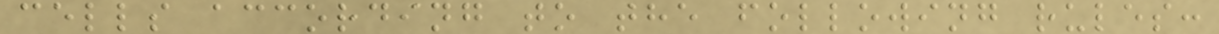cells according to the following rules:
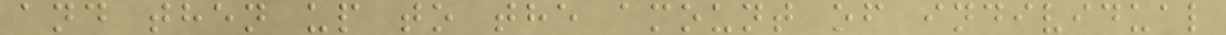and then up to the amount of individual
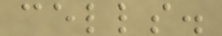cells.
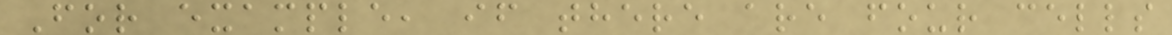For example, if there are four cells
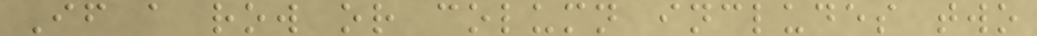If a row or column includes two
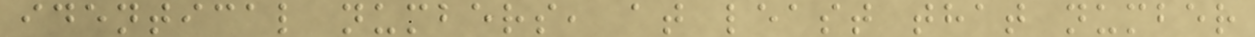identical numbers, at least that number
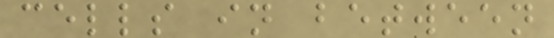cells in between
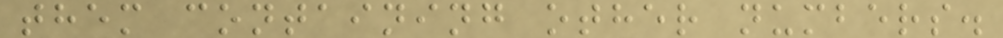them containing other numbers.
